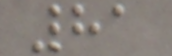81
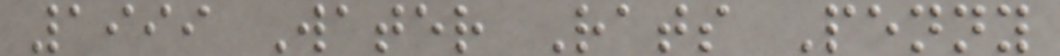1999 Water Rats Penny
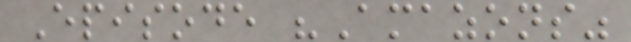Episode "Amazons"
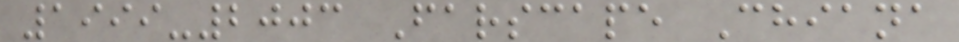1999-2003 Farscape Chiana
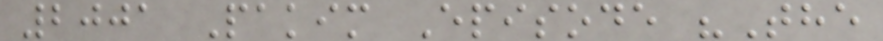2001 Pakim Episode "The
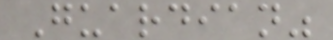Guardian"
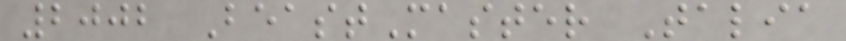2002 BeastMaster Talia
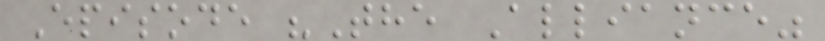Episode "The Alliance"
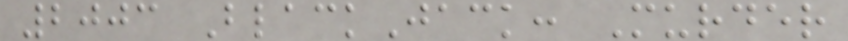2003 BlackJack: Murder
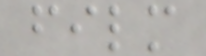film
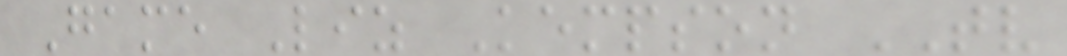Game Liz Kempson TV
